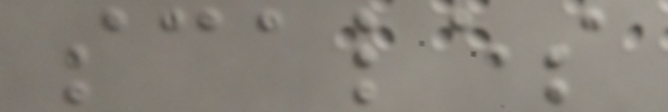scales
